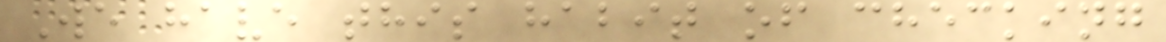We have this habit of checking
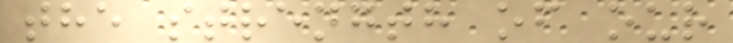the strength of our
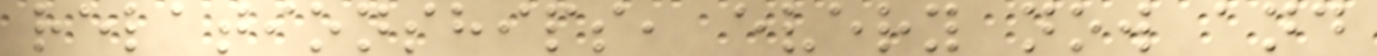relationships, every now and
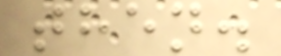then.
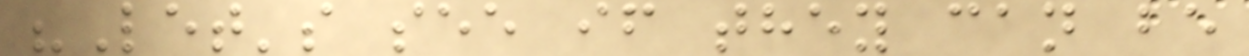"Let's see if they can be
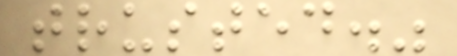trusted."
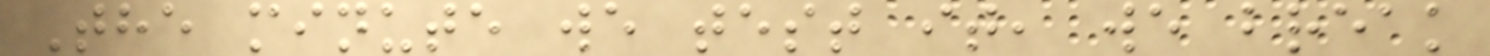The minute we test it, we break
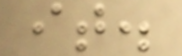it.
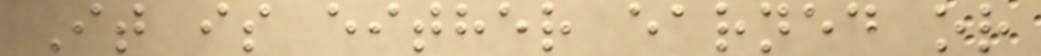It is either earned or
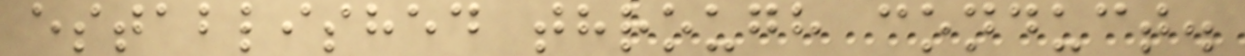established through conduct.
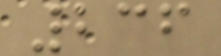236
